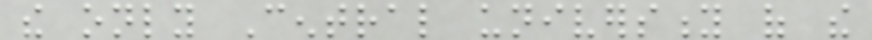the only Central university of the
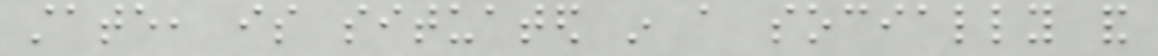state, is situated in a socially and
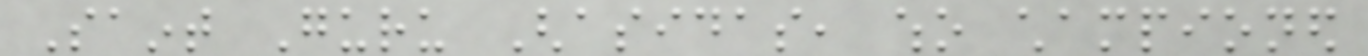Saint Guru Ghasidas, who championed
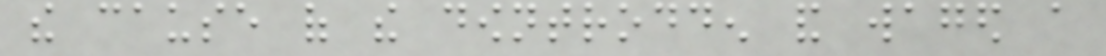the cause of the downtrodden and waged a
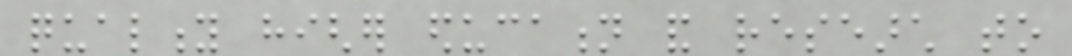quality higher education and research to
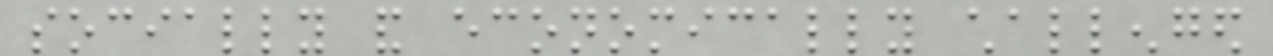socially and economically challenged
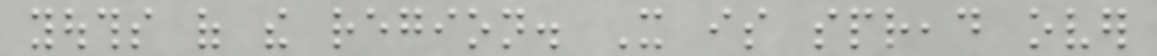youths of the region. It is spread over
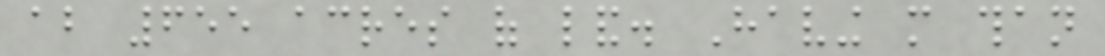about 655 acres of land. Having more than
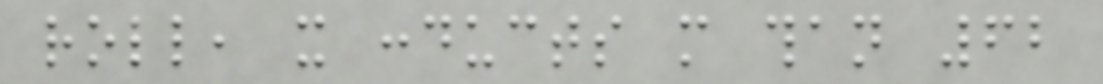roll, it conducts more than 62
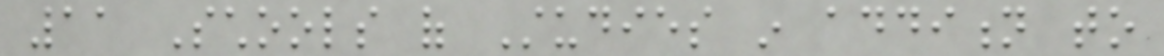11 Schools of Studies in addition to
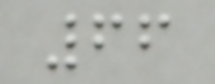66
